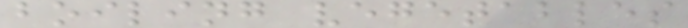boiling vegetables
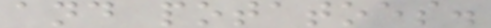and potatoes.
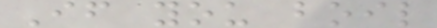If you boil
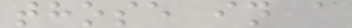those in a
